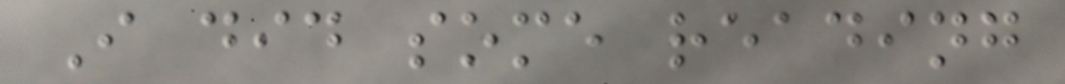I did some reading
